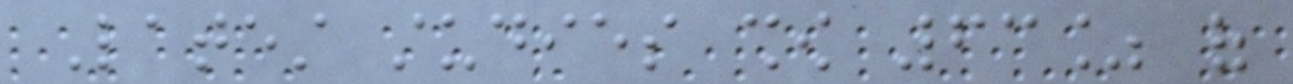Latest studies show 63% of
